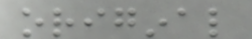original
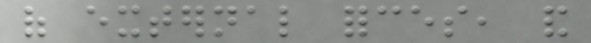of external forces, and
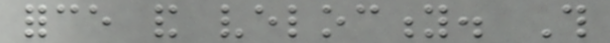force and velocity. This
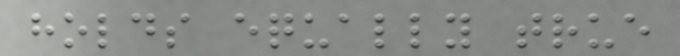holds equally true
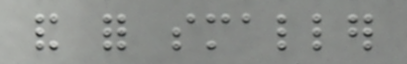and for smaller
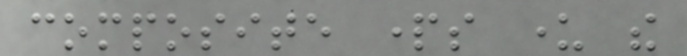composite parts under the
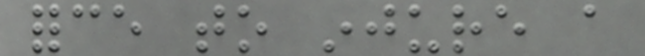force to injure a
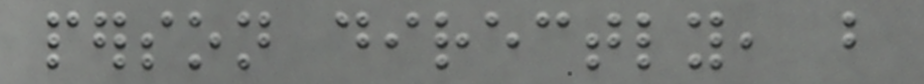person directly, but
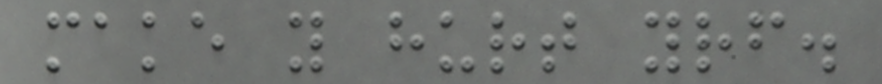make you hurt yourself.
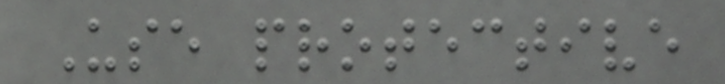Use protective
